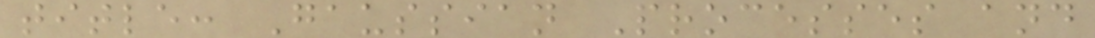title: Gaussian Processes and
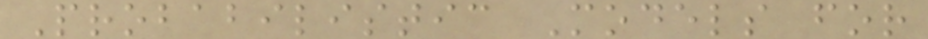Probabilistic Models for
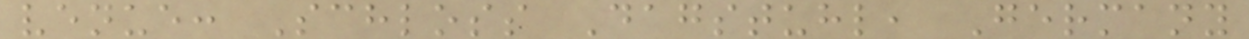venue: Schloss Dagstuhl, Germany
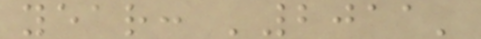year: '2011'
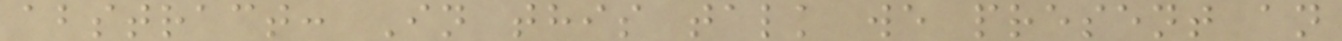abstract: In this talk we present an
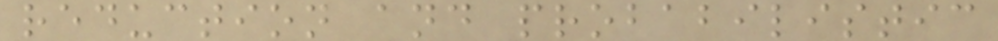reduction and probabilistic
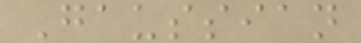Gaussian
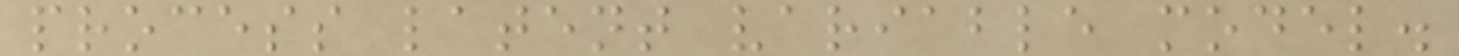process latent variable model.
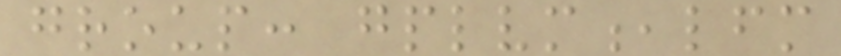group: gplvm,lfm
